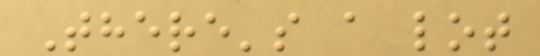There's a lot
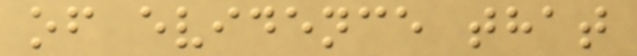of evidence that
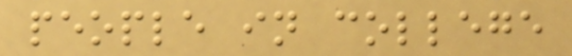people in college
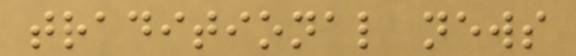traditional news
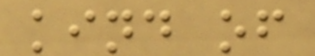kind of
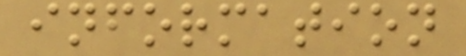information
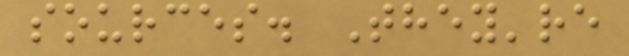sources. They're
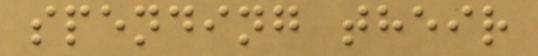spending their
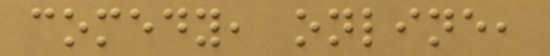comedy, online,
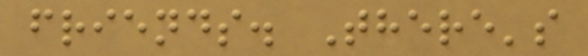friends. There's
